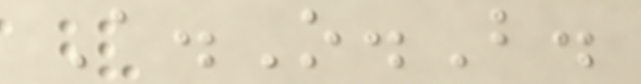A.O.B.
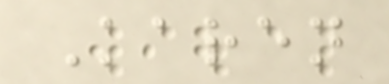Karen
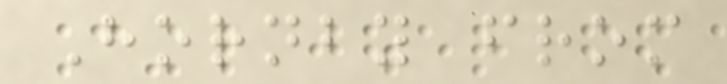Hornby from
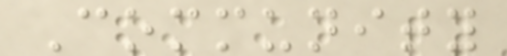Community
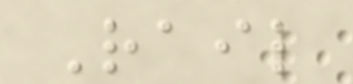Rail
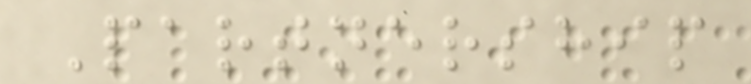Partnership
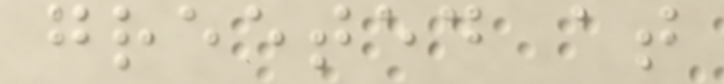greeted at
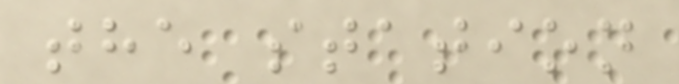the station
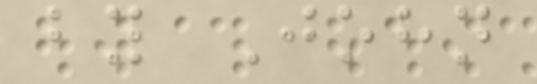by John
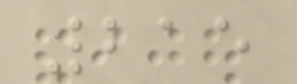215
